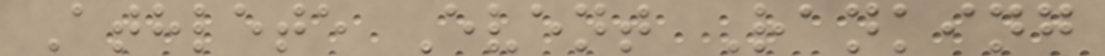Athlete Event Ranking
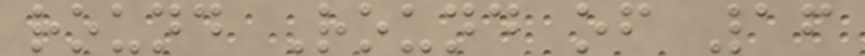round Round of 16
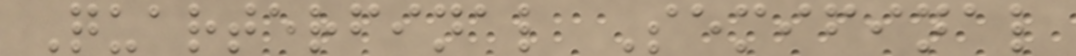Quarterfinal Semifinal
